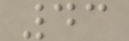43
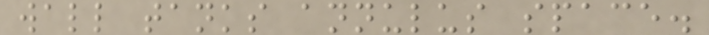wall tanks annulus space.
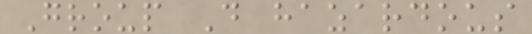Group D hazardous
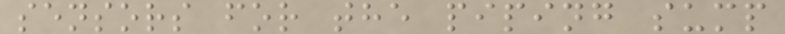sensors for the piping sump
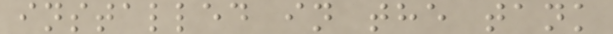installed in the tank
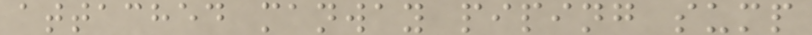attached manway piping sump
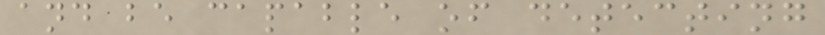and be capable of detecting
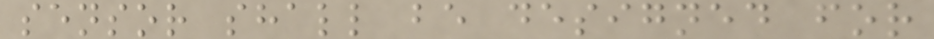sensor shall be designed for
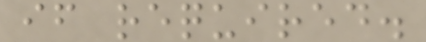if required.
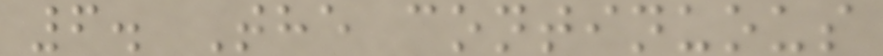6. The continuous
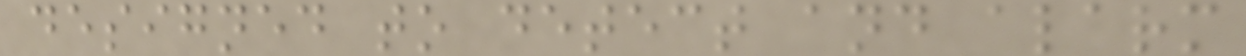designed to detect and alarm
